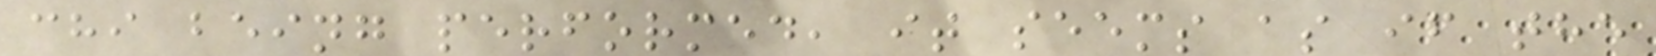chi being performed, it seems as if the
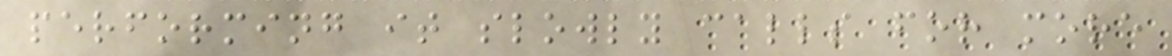performing it slowly calls for more
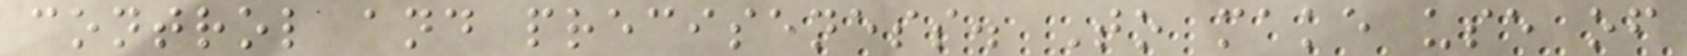control and preciseness. To make use of
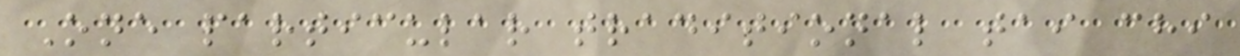One particular traditional tai chi
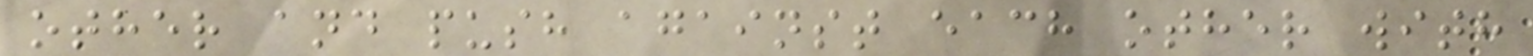other and push against each other with
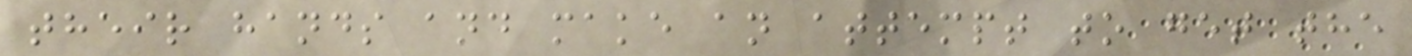their hands and make an attempt to get the
